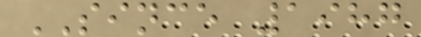SINCE 1987
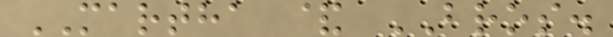MARTHA & BROS.
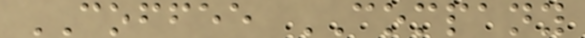COFFEE COMPANY
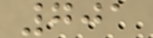701
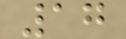17
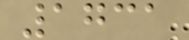1731
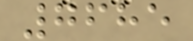7685
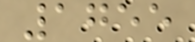1755
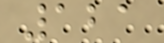121
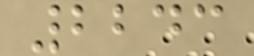2243
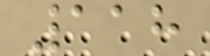118
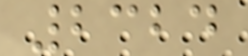2324
